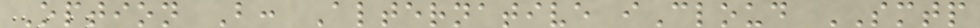Option B: Alternative iCloud SMTP
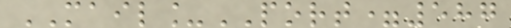MAIL_PORT=587
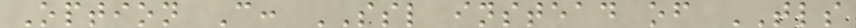Option C: SSL instead of TLS
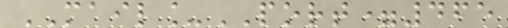MAIL_PORT=465
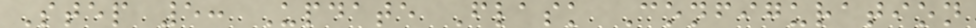Step 5: Update Flask Configuration
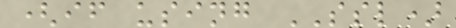(if using SSL)
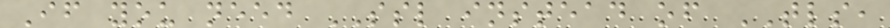If you need SSL instead of TLS,
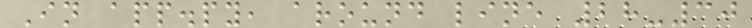In app.py, around line 28-30
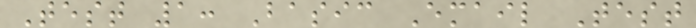Test 1: Basic Email Test
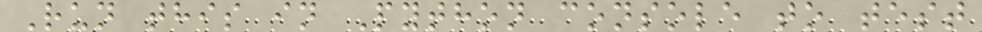Run this in Python console to test
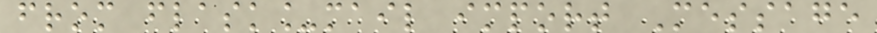from flask_mail import Message
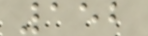152
